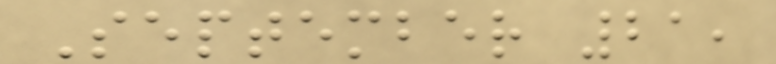September 21,
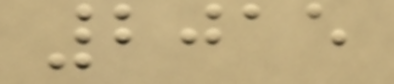2015
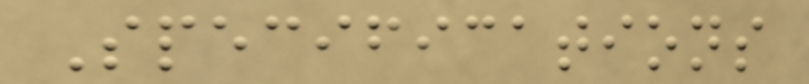Specifications
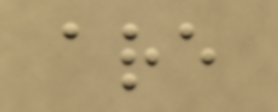are
